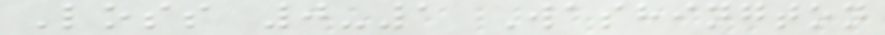Loss 0-1 Washington
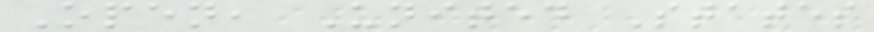Open, United States
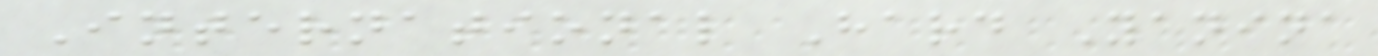International Hard Yanina
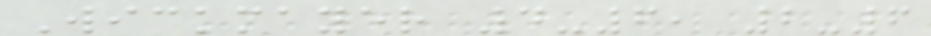Wickmayer 4-6, 2-6
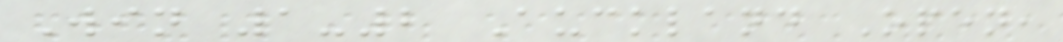Win 1-2 Auckland Open,
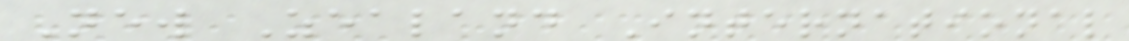New Zealand International
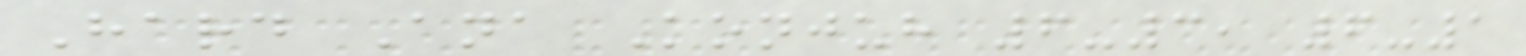Hard Ana Konjuh 6-3, 6-1
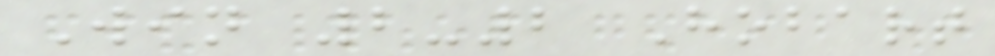Win 2-2 Hobart
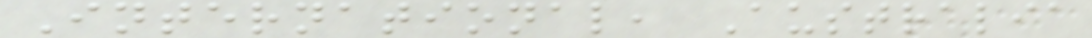International, Australia
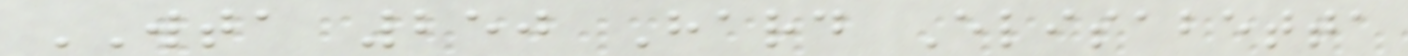WTA 250 Hard Elisabetta
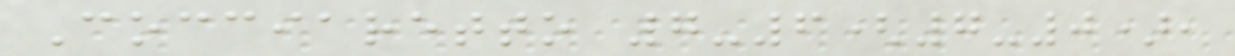Cocciaretto 7-6(7-0),
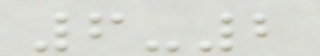6-2
